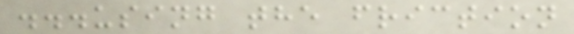...using the friction
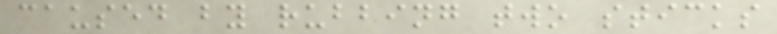caused by rubbing two sticks
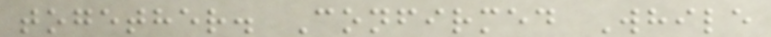together. Confirmed While
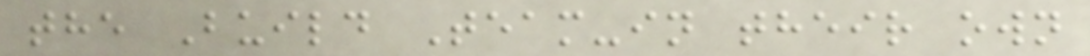the Build Team-in their own
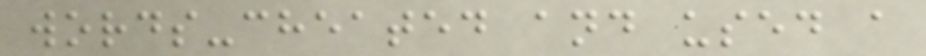words-cheated and used a
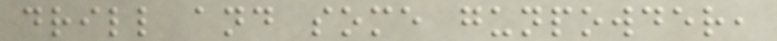drill and some gunpowder,
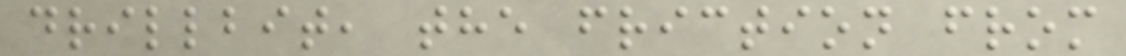drillbit, the friction from
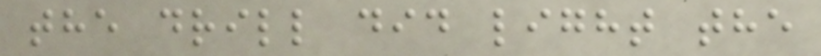the drill did light the
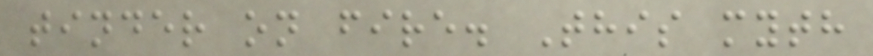tinder on fire. This myth
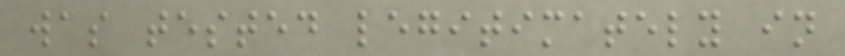was tested legitimately in
